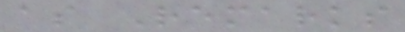as Remarks
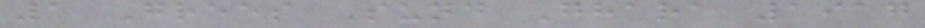1 Grees Sund Ghara 1917
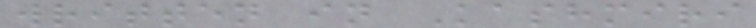written in Kashmiri
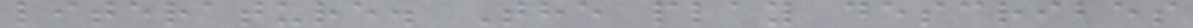literature. The play describes
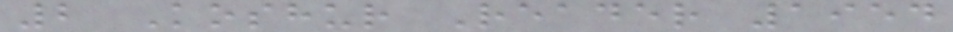2 Koshur Reader 1954
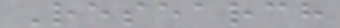Research
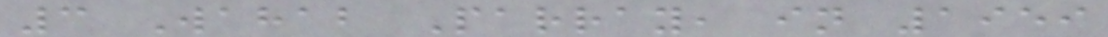3 Wahab Parray, in 1959
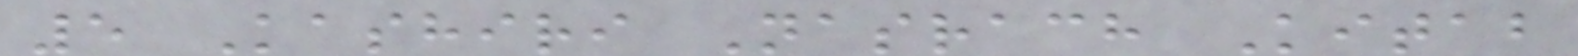5 Kashiri Nasrach Kitab
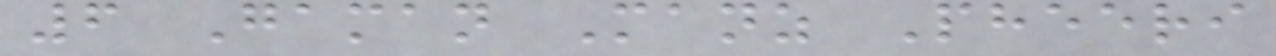6 Gaman Manz Pheeri
